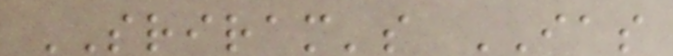SRIRAM's IAS
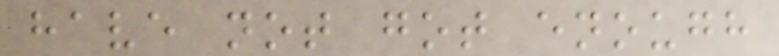have not got enough
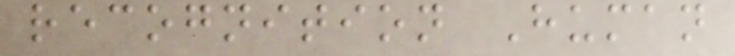recognition Human
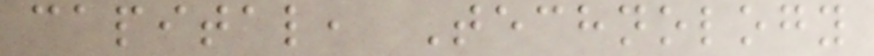capital, Technology
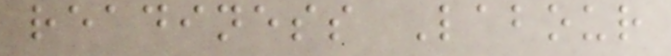readiness Labour
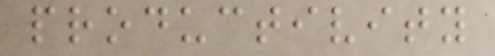productivity
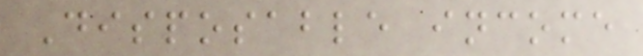Disposable income
